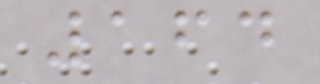164
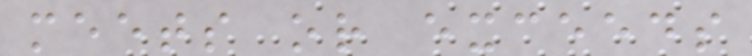meets or exceeds
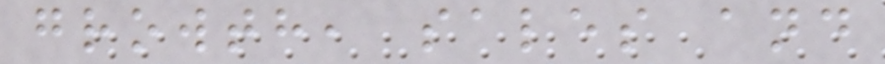growth, sales and
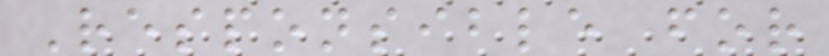Responsible for
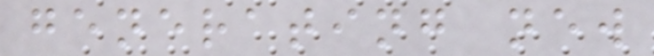generating new
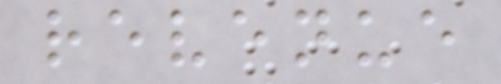revenue
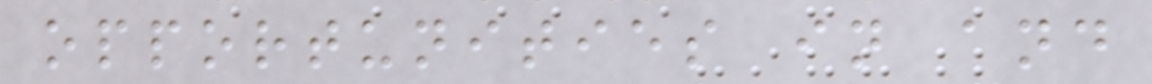opportunities in and
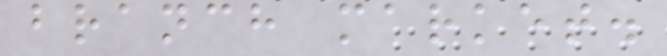branch market.
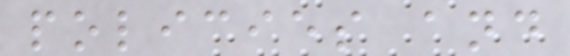policies and
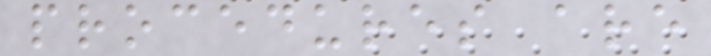procedures are
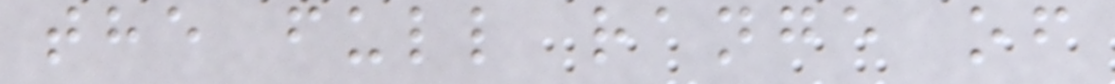the full range of
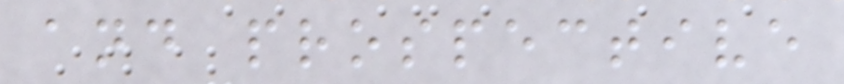and prospective
